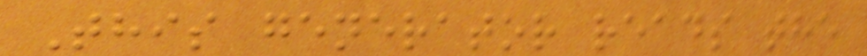This generator reads the
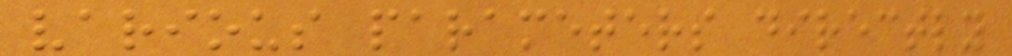various parameters directly
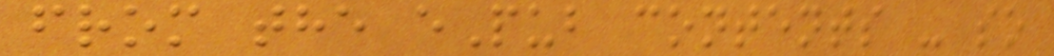from the ePub contents - so
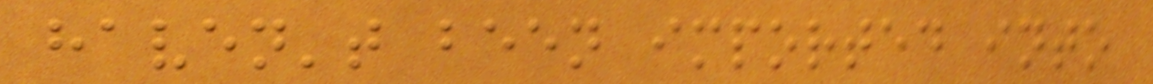haven't been imported into
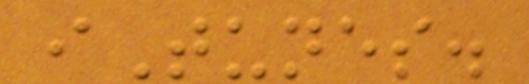iTunes.
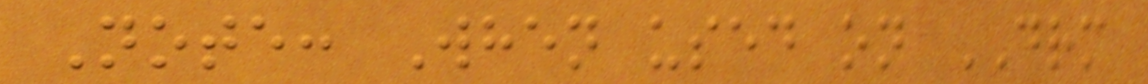Note: When used on DRM
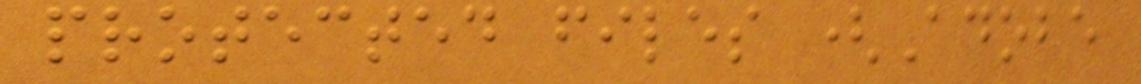protected files (Adobe
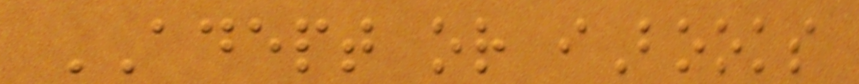ADEPT or iBooks
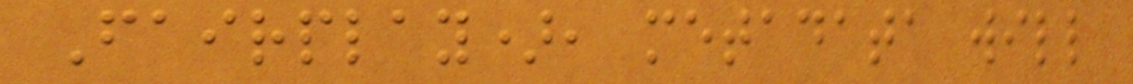Fairplay), metadata will
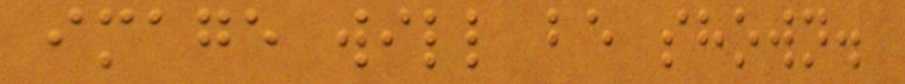image will be shown.
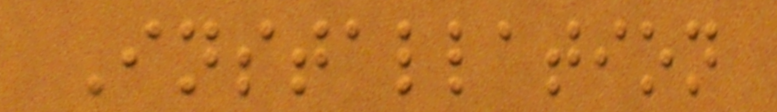Installation
